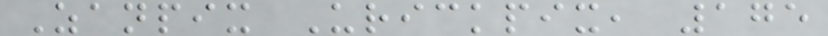Zanpix Urickpix, 175
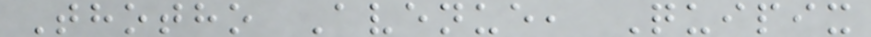Thotho Avenue, Quipix
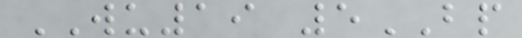WU19 5BP
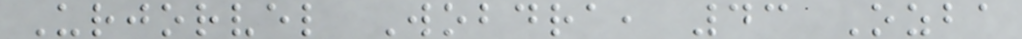Urjorvel Wobdra, 43 Ozba
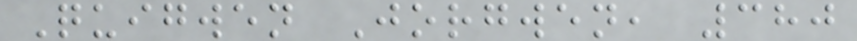Quigwen Jorgwen, 380
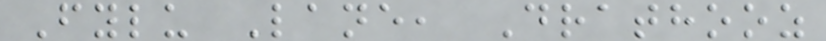Fylu Lane, Drathooz
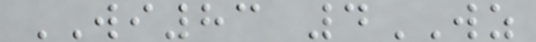WI83 4WZ
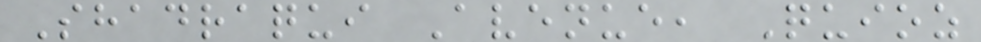Shadraqui Avenue, Quioz
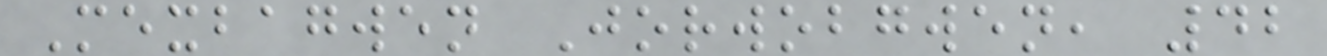Mexbagwen Jorwobgwen, 42
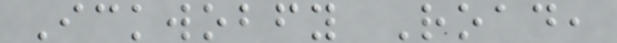Ickwobfy Road,
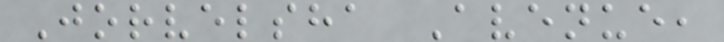Jorvelsha Avenue,
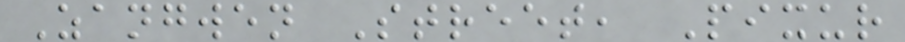Zangwen Street, Pixur
